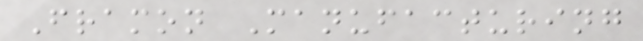Framon Manufacturing
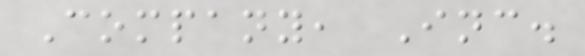Company, Inc.
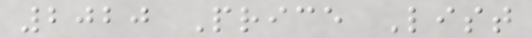2020 Price List
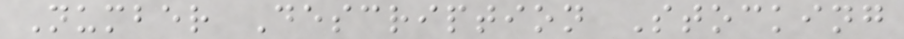Number Description Stocking
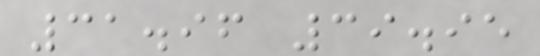31.96 39.95
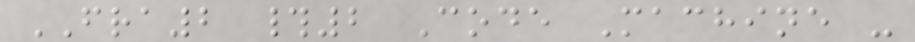FRA2 #2 Code Machine -
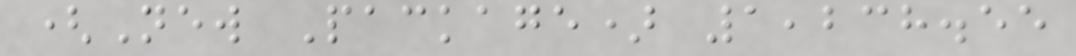(New Package) 1,238.55
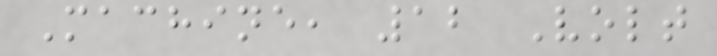Machine, 12 Volt
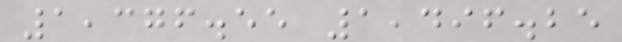1,376.55 1,496.25
